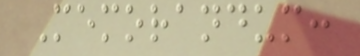Memorandum:
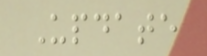Update
